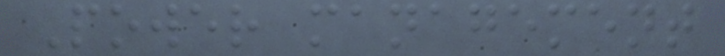Power management
